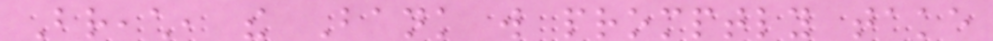Breach, the Bank will promptly take
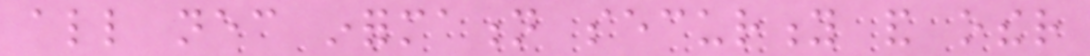all necessary information security and other
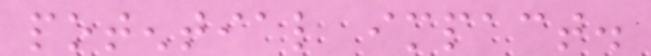potential impact.
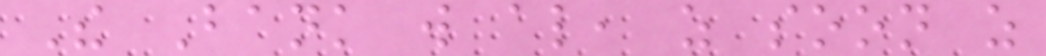The Bank will also, as soon as
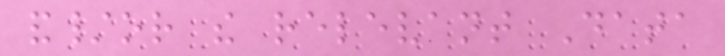and/or the relevant Data
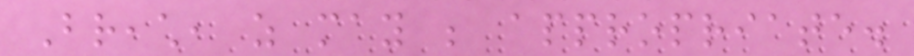Breach, as may be appropriate.
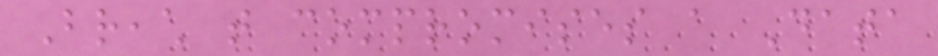Breach that compromises a Data
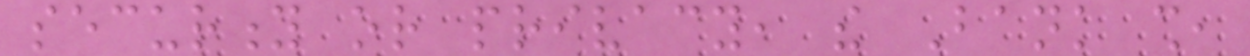security or privacy, the Bank shall,
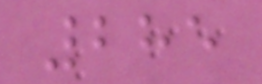285
